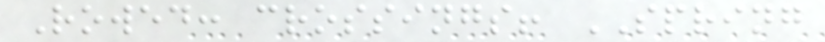Rowed: crossings! SPRING
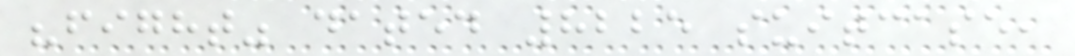"fight" dated 8225 suitcase,
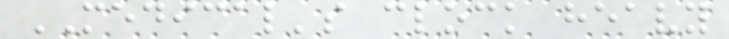MEDICAL's clock heavy
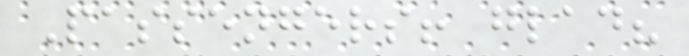Passengers! glad?
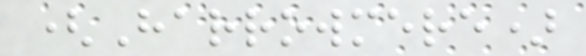(Harrowmere)
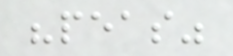"peas"
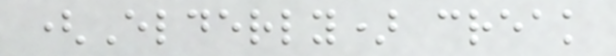(Elderly) creak
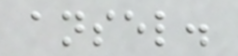ansel.
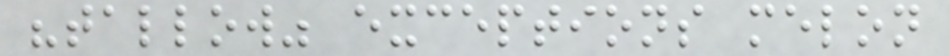"tallow" exceptions melon
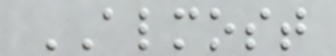ALMOST
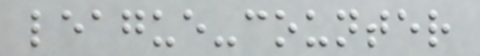league-counter
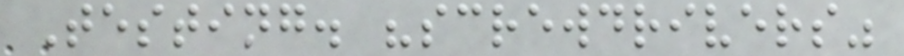Testing. "screwdrivers"
